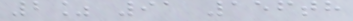2% 91 156th
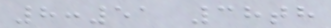8:51 38th
